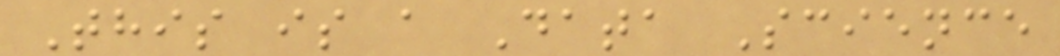This is a Data Science
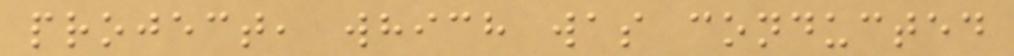project, which was conducted
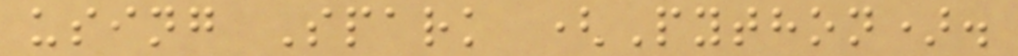using Spark (Python).
